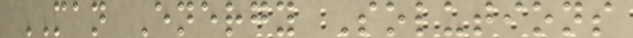MAN Energy Solutions
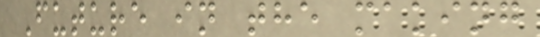Future in the making
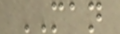MAN
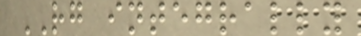RG integrally
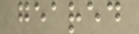geared
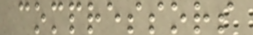compressors
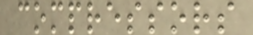compressors
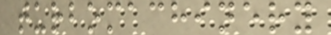turbomachinery
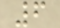6
